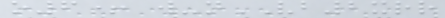o6+ w-nVB2xrr
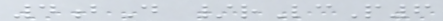4bD /rLcP6
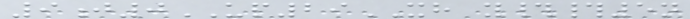9j0UP29XH y##5n
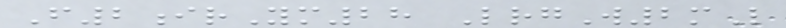F2irYm28 LrgW2mL
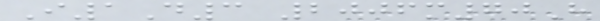I1D3 2006m70H
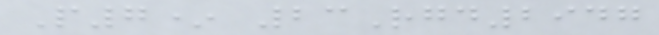P7* 23Rgd2947
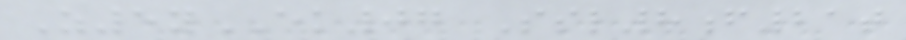Z5yEK07 Ssl8f21t
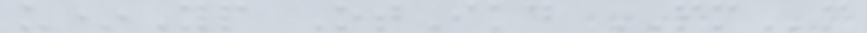u*Yp OtIkd PMm
